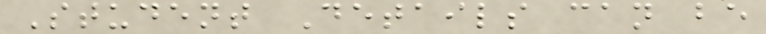Student Details can be
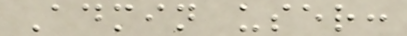Admin user:
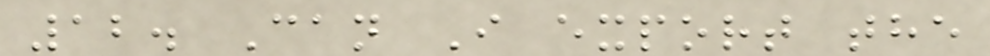12. Can I export the
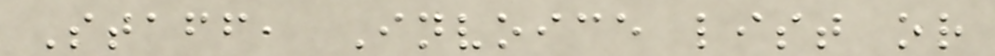Staff, Invoice list or
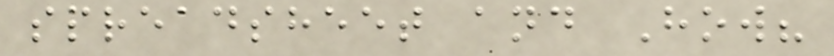spreadsheet and How?
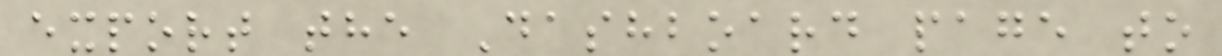export the Dashboard page to
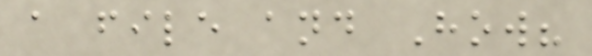a file and How?
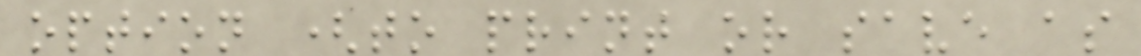option (to print or save as
